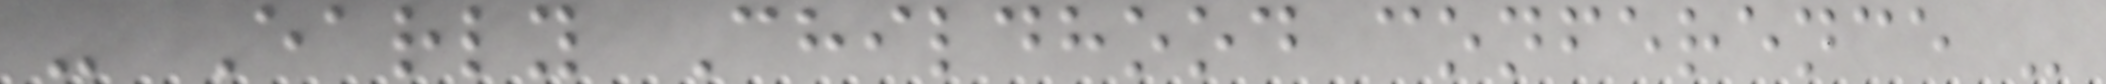- Early Childhood conference -
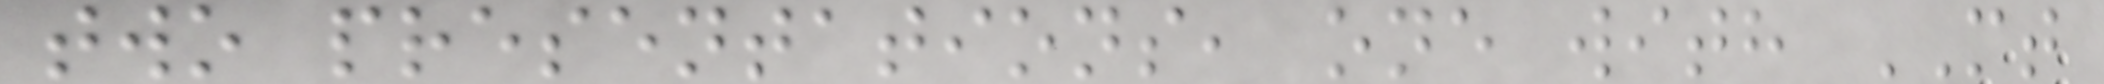two presentations, one with MT
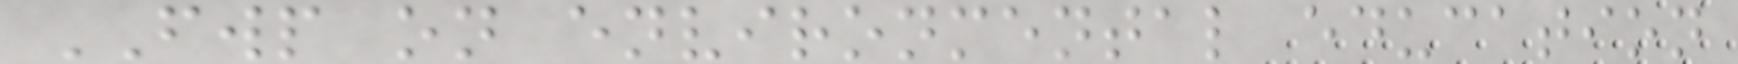FWP on environmental education
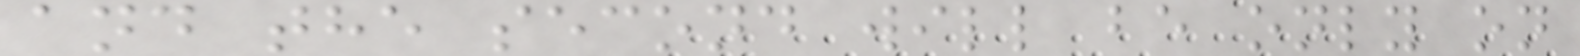and the second will be only on
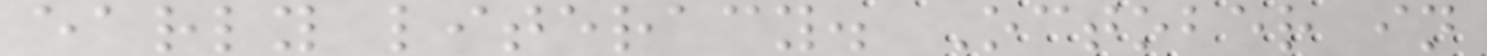early literacy. October in
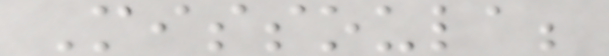Missoula;
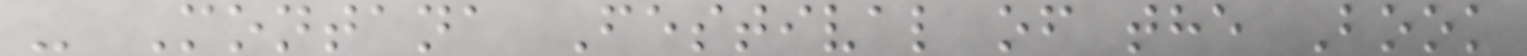- Montana Festival of the Book
